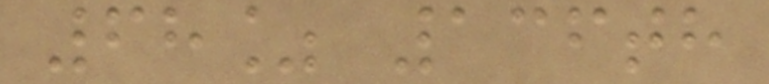68% 136th
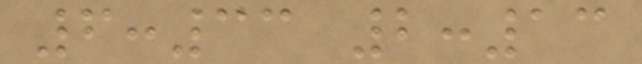6:33 2:13
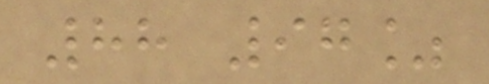88 97%
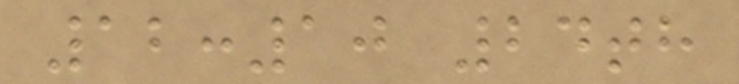12:10 24th
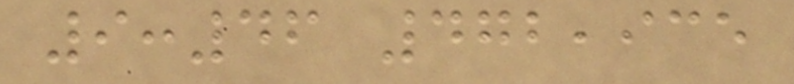9:46 472,935
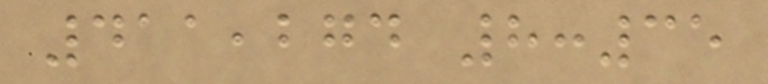411,274 8:35
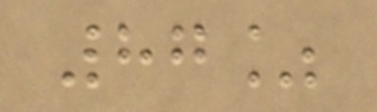87%
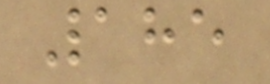185
